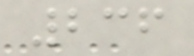236
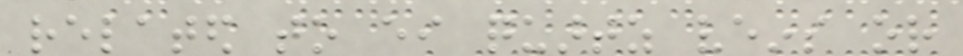related to either quartz veins or
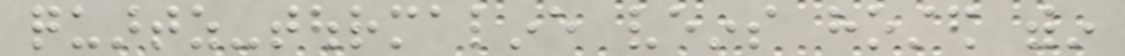quartz-tourmaline veins hosted within
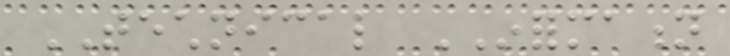TECHNICAL INFORMATION
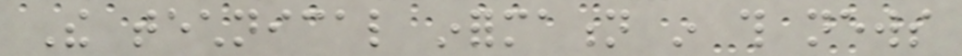The technical information in this news
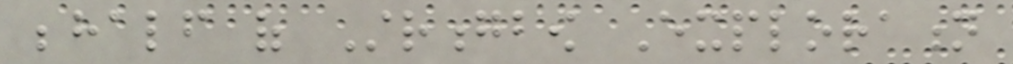behalf of Strongbow Exploration
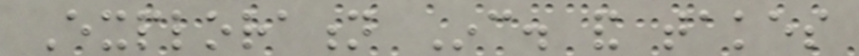Exploration Inc. and takes
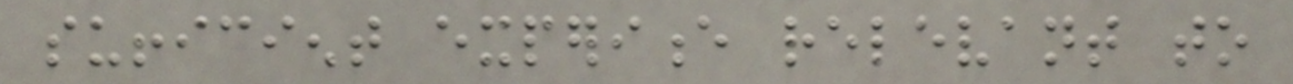sufficient experience relevant to
